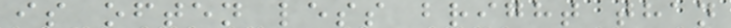is often less bright than
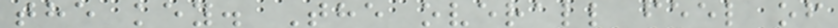the key. The overall feel of
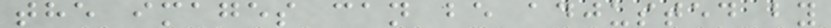the images can be adjusted by
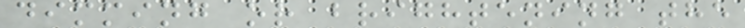dimming or brightening the
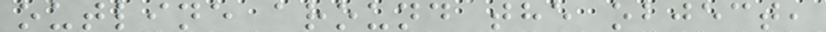outline around the object,
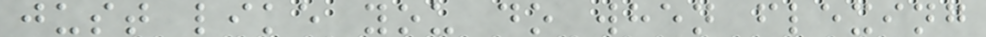just like you do when flexing
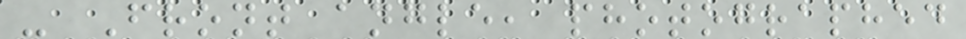- Front angle, photographed
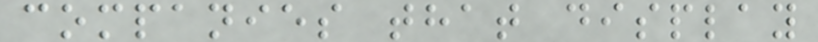companies that display
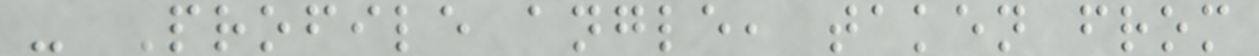- Profile angle, taken from
